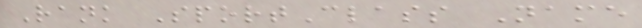Rank SportClass Name
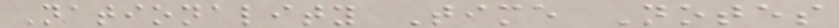Nationality Time Notes
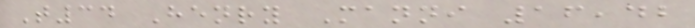T34 Henry Manni 16,42
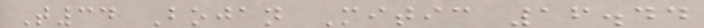T34 Bojan Mitic 16.44
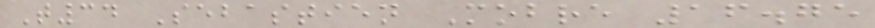T34 Sebastien Mobre 16.75
